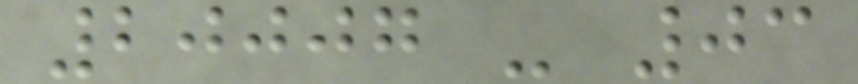20007 - 03
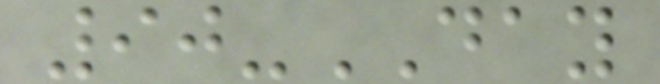90-DAY
